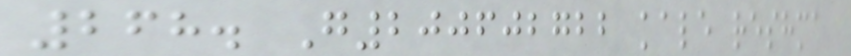268. G200602722 kale reshma
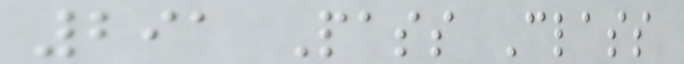291 Pass Class
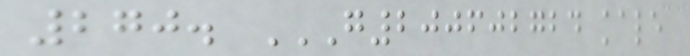270. G200602724 KALE
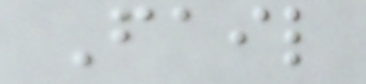Fail
